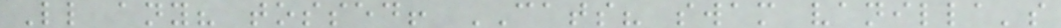Ll any? tossed! CATS? swam vanilla's
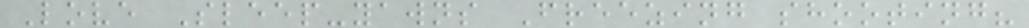Love Sleep-yawns Freezing shooting?
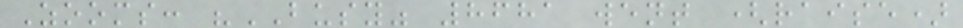Zooms: "BUSY" 8681 went (raise)
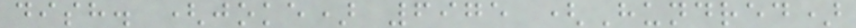dish. (joke) 6975 (Hundred)
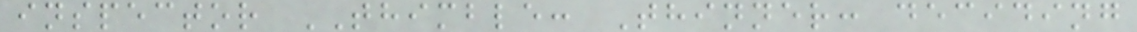inspector THIMBLE: Thinner: deciding
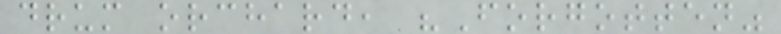drum orchard, "Forgotten"
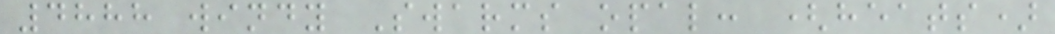4888 windy Swarms opal: (heats)
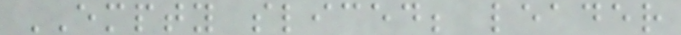EMPTY sliced; leader
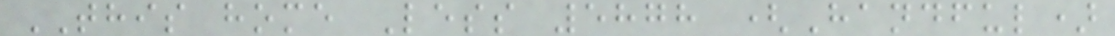THIS home Less 5878 (Handful)
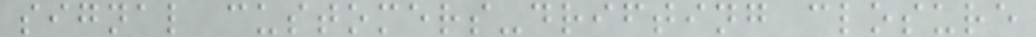signal customers-drifting closure
